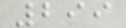299
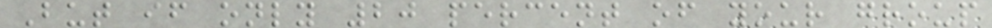But if only 20 percent of your group
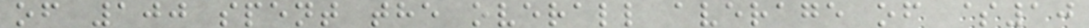of 100 spent the overall average of $10
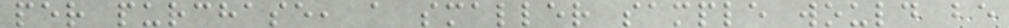per purchase, a smaller sample would be
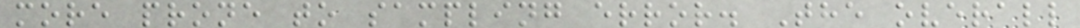more prone to sampling error. The overall
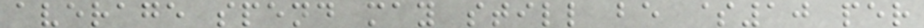average spend may still be $10 per
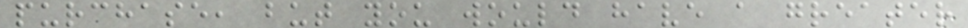purchase, but you would have a greater
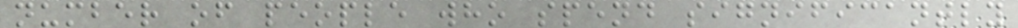number of people who spend significantly
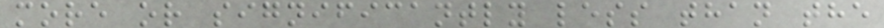more or significantly less than the
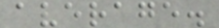average.
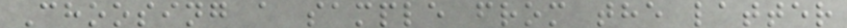Choosing a sample from the latter
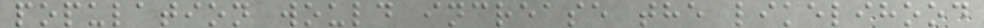population would increase the likelihood
